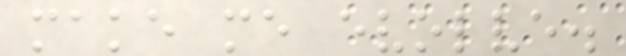make me evolve.
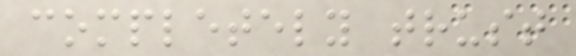completely trust
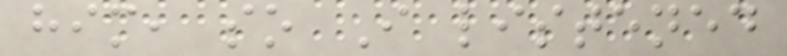him, so I listened
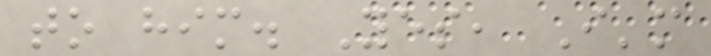to him. Yes, I'm
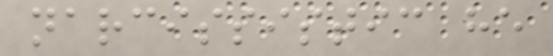narcissistic he
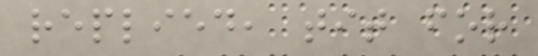replied, tit for
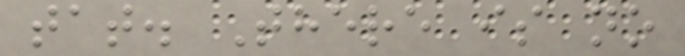tat. There is no
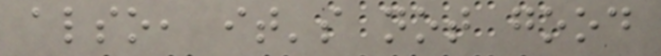also, it's not good
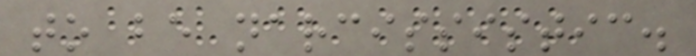to be narcissistic.
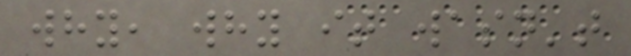why, why it wasn't
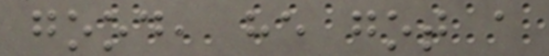good, he got a
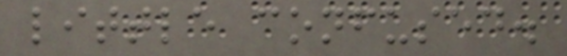little confused.
